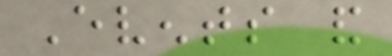Events and
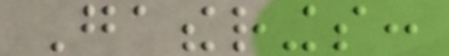Gatherings:
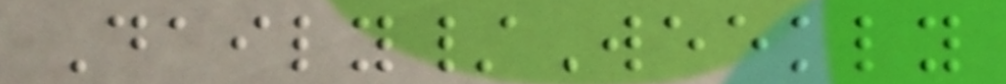Daily/Weekly
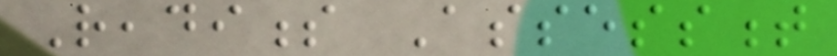Readiness Assessment
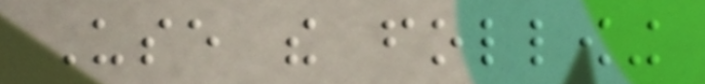Use the following
